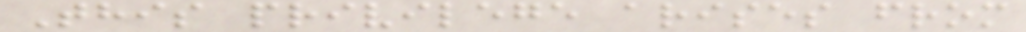This privilege arises from
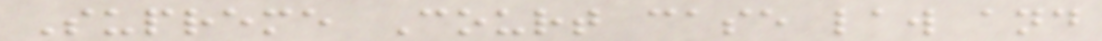Supreme Court case law and
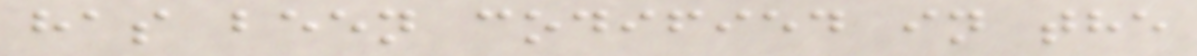has been codified in the
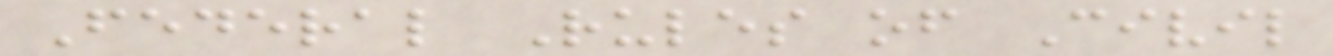Federal Rules of Civil
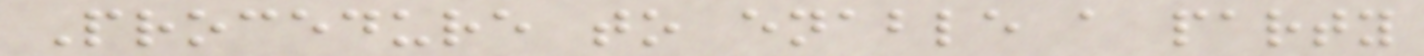Procedure to enable a party
